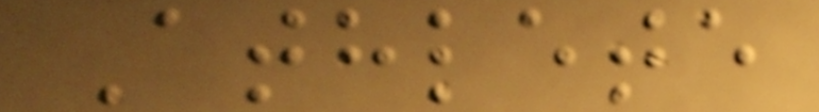Athlete
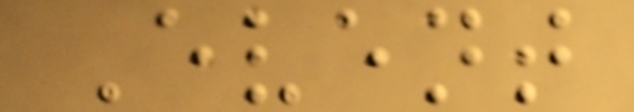Event
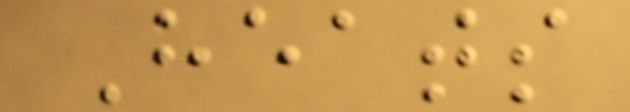Heats
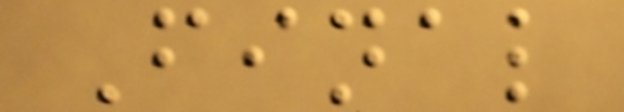Final
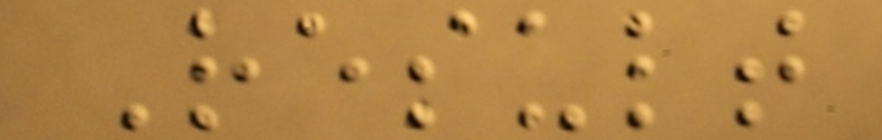Result
